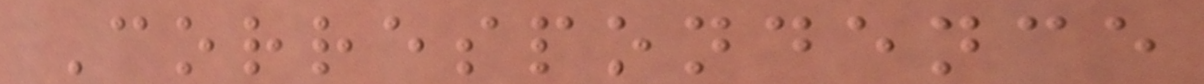Correspondence
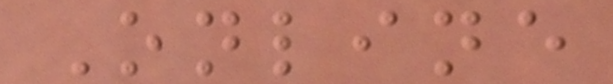Online
